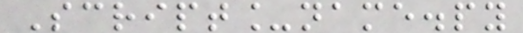Script_name.py
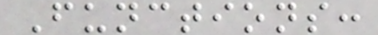Functions:
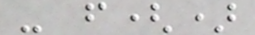- f()
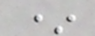*
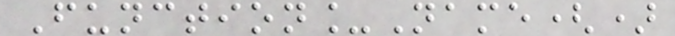Function_Name()
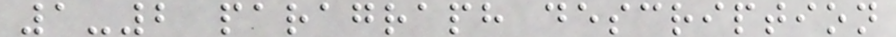1-2 paragraph description
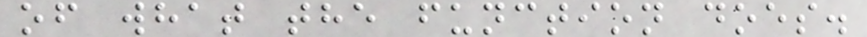of what the function does.
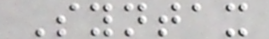Syntax
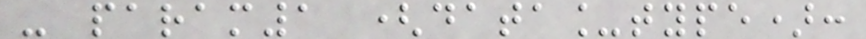- param1 (data_type):
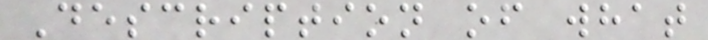Description of what
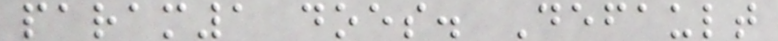param1 does. Default
